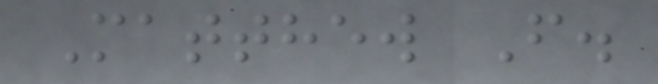Matthew F.
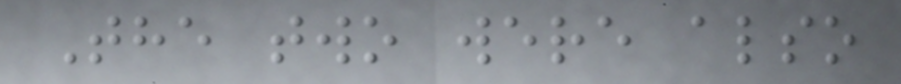The two were also
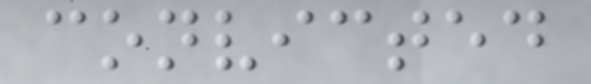convicted
